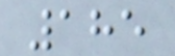185
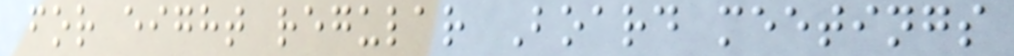for eight regular Board meetings
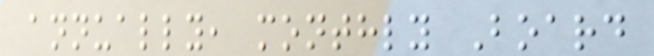annually, monthly Board
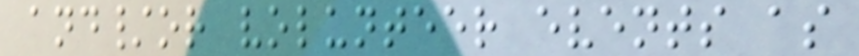and/or volunteer events as
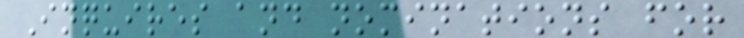Inquires and nominations for
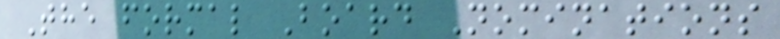The formal Board Nominations
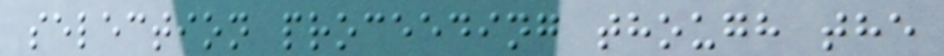selection proceeding though the
